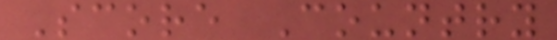Score Country
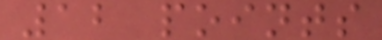12 points
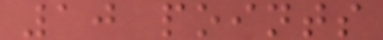10 points
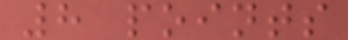8 points
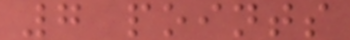7 points
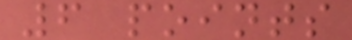6 points
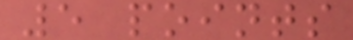5 points
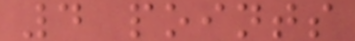4 points
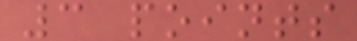3 points
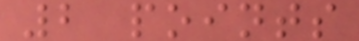2 points
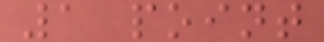1 point
